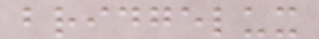bridgelux
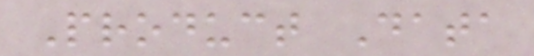Product Data
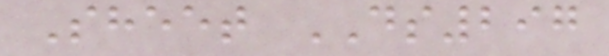Sheet DS297
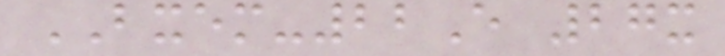BXEM-22E 27x
